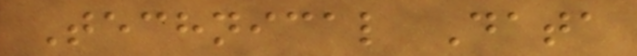Technical Data
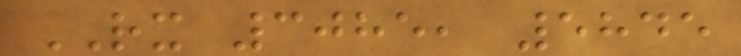RX 3085, 5845
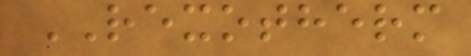REXOTHERM
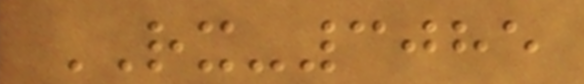RX-3085
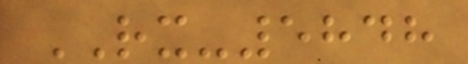RX-5848
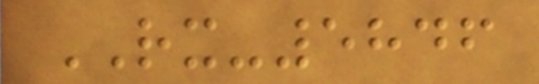RX-5846
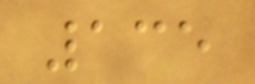135
